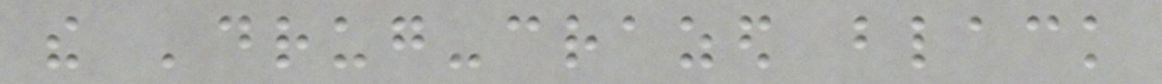the 'drug-crazed black
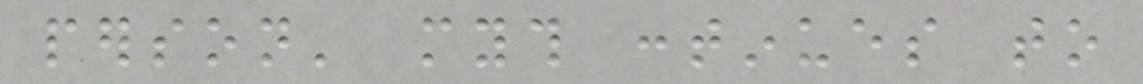person' myth continues to
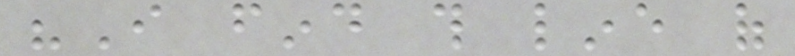"I find this line of
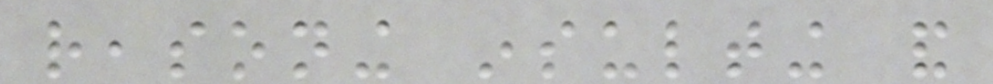reasoning insulting and
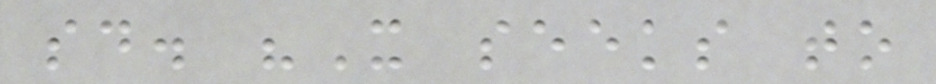said. "It seeks to
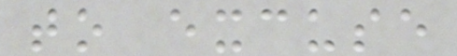to excuse
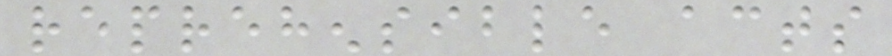reprehensible acts
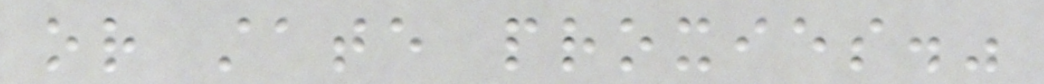or state proxies."
